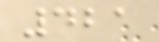421
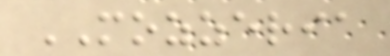MOZZERIA
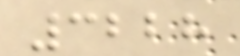3228
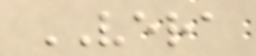VERA
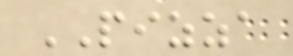PIZZA
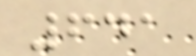641
